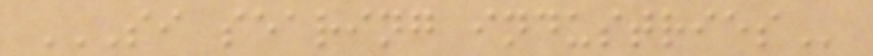SI SEARING INDUSTRIES
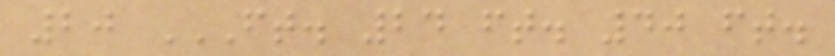20 FT. 24 FT. 40 FT.
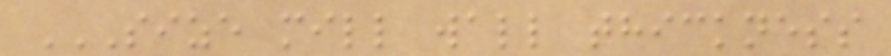SIZE MILL WALL THICKNESS
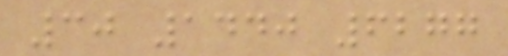30 1440 6277
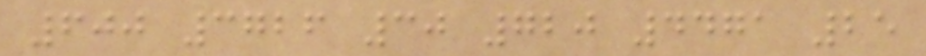600 3726 30 720 4471 25
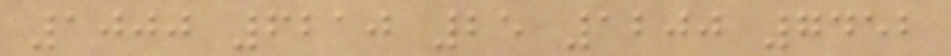1000 6210 25 1200 7452
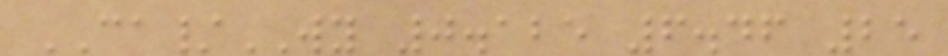CA/WY 0.125 6.46 25
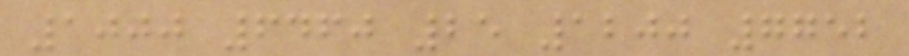1000 6460 25 1200 7752
